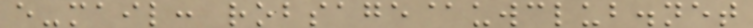e-mail: robsage@uwclub.net
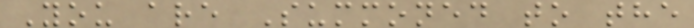You are Summoned to the
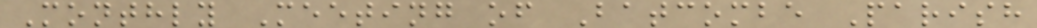Monthly Meeting of Batcombe Parish
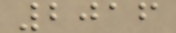2016
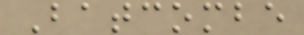Batcombe
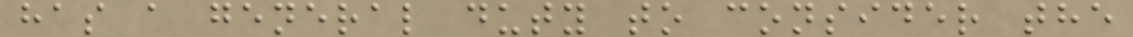has a general duty to consider the
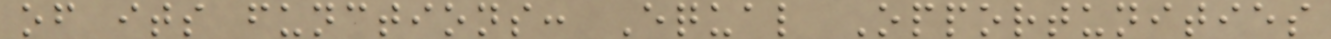of its functions: Equal Opportunities
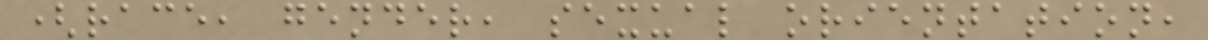(race, gender, sexual orientation,
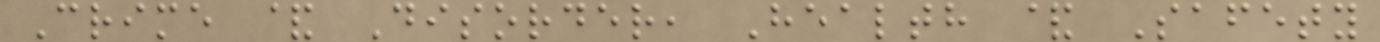Crime & Disorder, Health & Safety
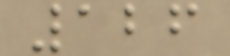126
